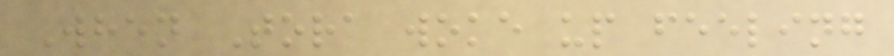When Tora woke up feeling
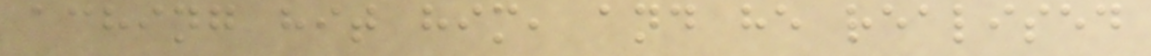aching hit him, and he realised
